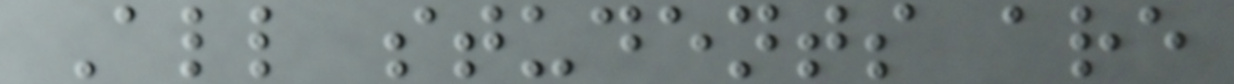All students are
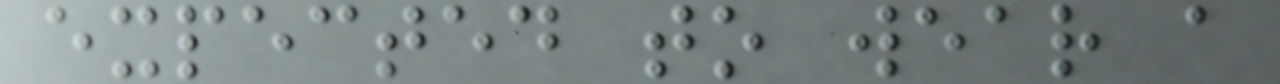expected to wear a
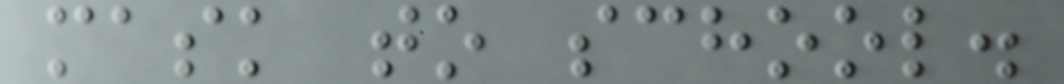mask to school.
